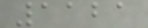1121
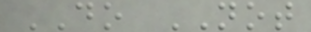DO NOT
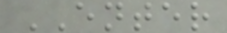ENTER
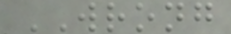WRONG
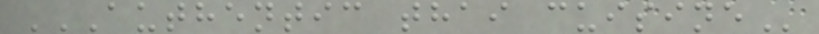AUTHENTIC THAI CUISINE
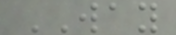WAY
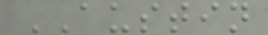AUSTIN
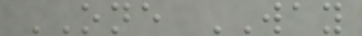ONE WAY
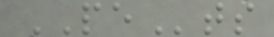PEts
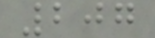207
